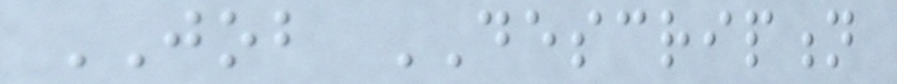JOB DESCRIPTION
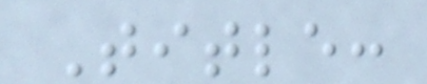Title:
